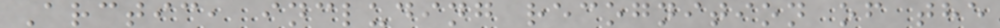Arctic, including recognition of the
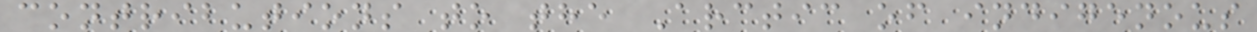contributions to the Arctic of indigenous
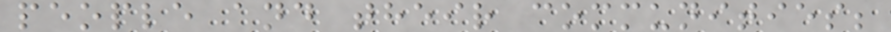people and their communities;
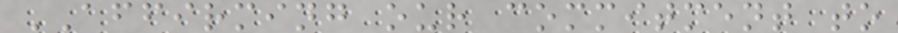AFFIRMING our commitment to
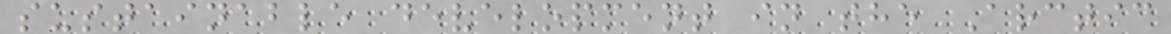sustainable development in the Arctic
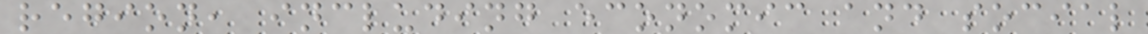region, including economic and social
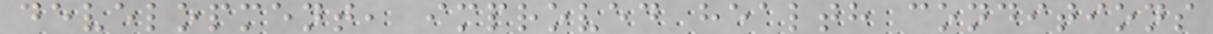development, improved health conditions
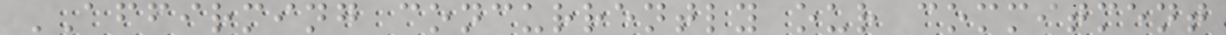AFFIRMING concurrently our commitment
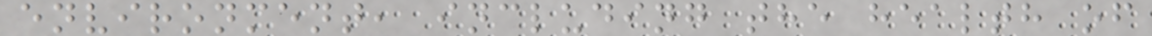environment, including the health of
